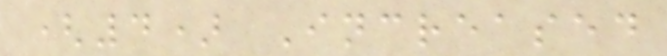(4) Increased
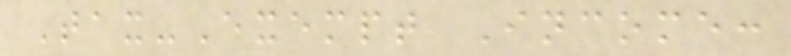Tax-Exempt Income:
